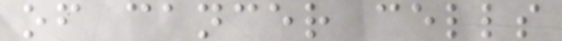of cancer cells
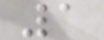1
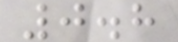0.8
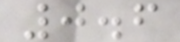0.6
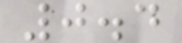0.4
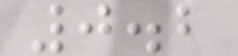0.2
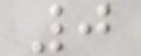0
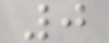0
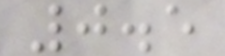0.5
